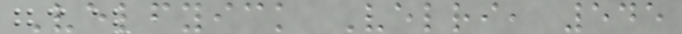Velfyick Velri, 545
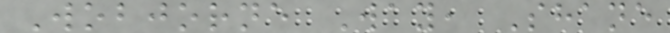Wobjorne Way, Shane
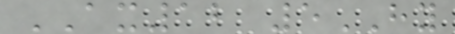AX12 5HY
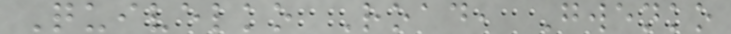Quivelko Road, Gwenko
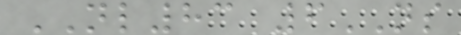NL83 6NS
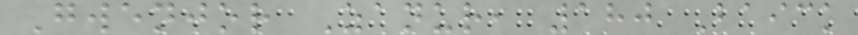Gwenjor Zanur, 180 Baick
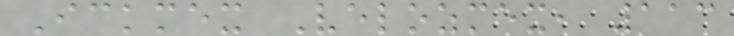Ickmex Velozmex, 113
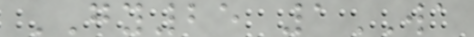GY25 1WA
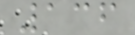136
